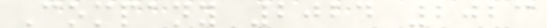Company 2024 2023
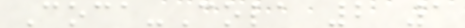Coca-Cola 2 1
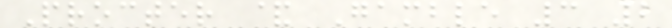Procter & Gamble 3 2
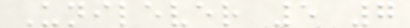Unilever 5 7
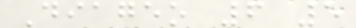Diageo 6 5
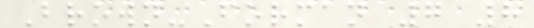Brown-Forman 7 8
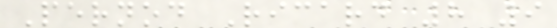Pernod Ricard 8 9
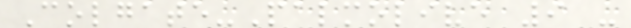Colgate-Palmolive 9 -
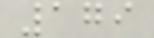179
